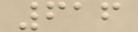616
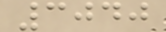3040
